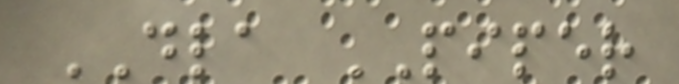DLA PIPER
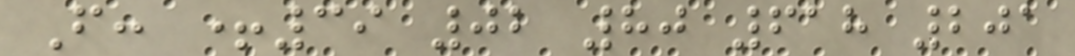F: +39 02 80 618 201
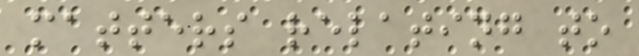matters relating to
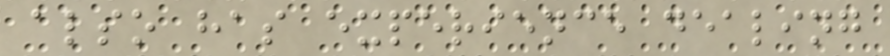also has experience dealing
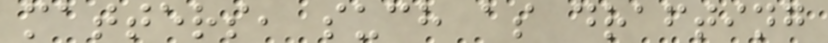matters, such as drafting
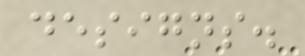designs.
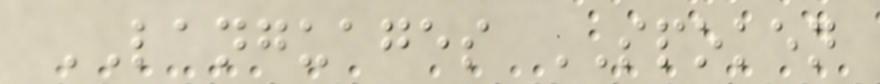LANGUAGES SPOKEN
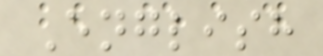English
